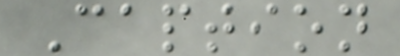Caption
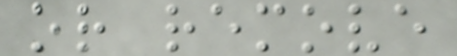or remove
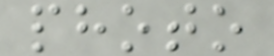photo
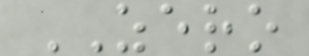ZERO
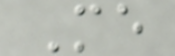Me
